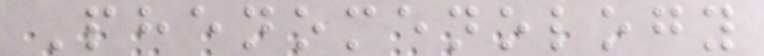Phenomenology
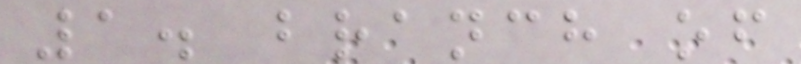1. branch of
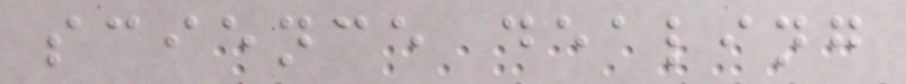science dealing
